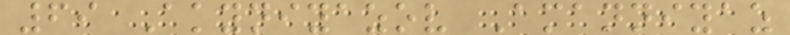69 Akyniyazov Amanniyaz
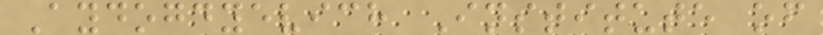Aydogdyevich Institute of
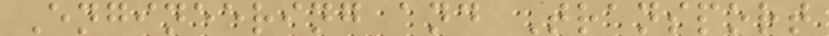Engineering and Transport
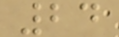24
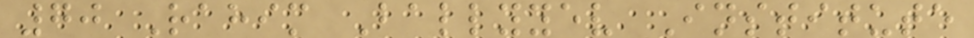70 Rahim Ballyyev Institute
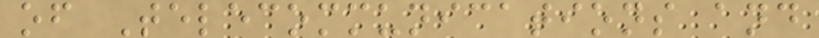of Telecommunications and
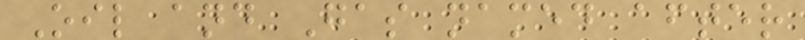Oil and Gas named after
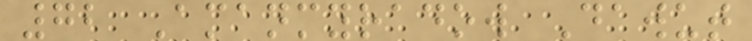72 Amanmyradow Dawut
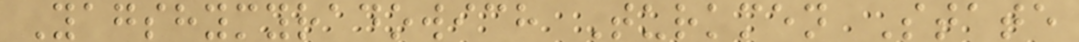Yagshymyradowich Turkmen State
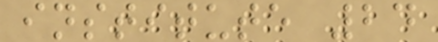institute 24
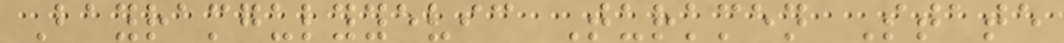Bayramgulyyevic Turkmen State
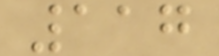117
